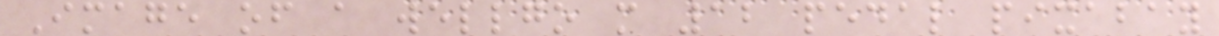Image of a wellgo m 12 pedal pixabay
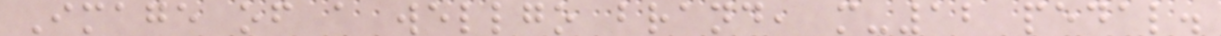Image of a wellgo brand, m-12 pedal.
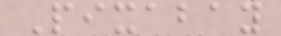Pixabay
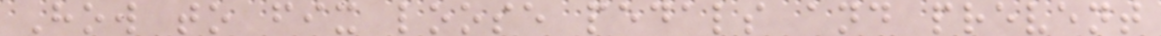How to fix loose pedals and prevent
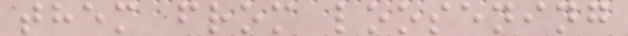them from loosening
